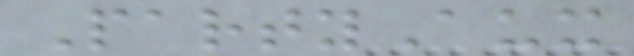PartyAux
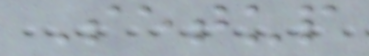Setup
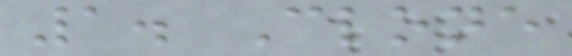1. Clone
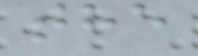the
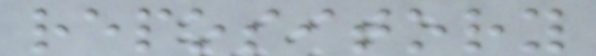repository
